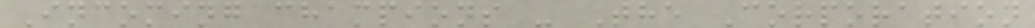Incoming champions - The Corporation
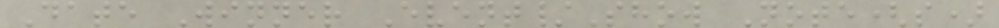Date Winner Event/Show Note(s)
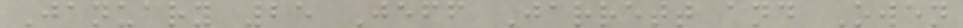January 25 Jeff Jarrett and Owen
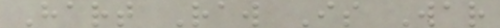Hart Raw Is War
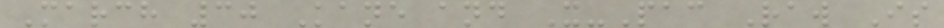March 30 Kane and X-Pac Raw Is
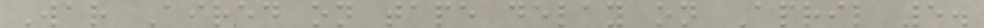War Aired on tape delay on April 5.
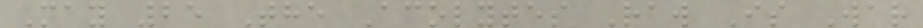May 25 The Acolytes Raw Is War
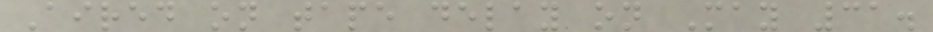Aired on tape delay on May 31.
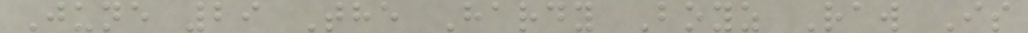June 29 The Hardy Boyz Raw Is
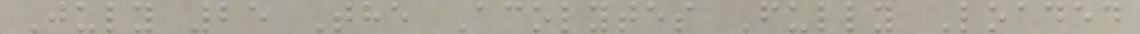July 25 The Acolytes Fully Loaded
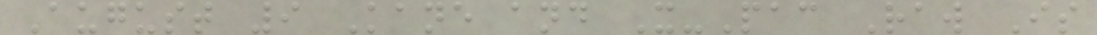August 9 Kane and X-Pac Raw Is
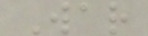War
